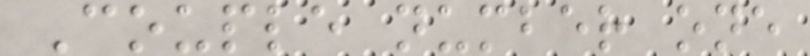Couple number one
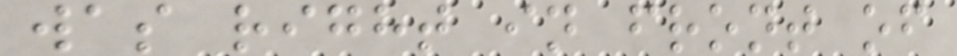was right in front of
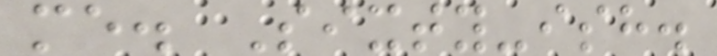me. Sixty-ish.
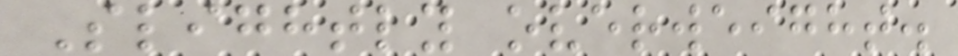Slightly overweight.
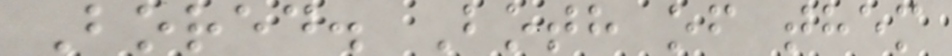Bored. Both of them
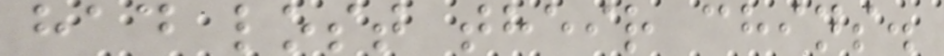had lost their chins.
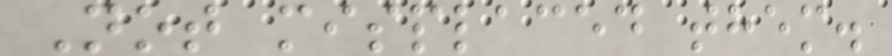Not misplaced them.
